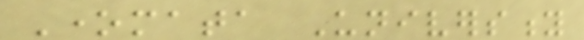Onemata University
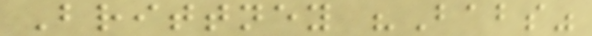Brittney "Babs"
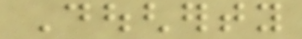Dougherty
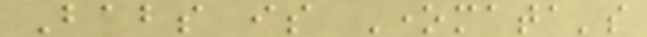Babs is Onemata's
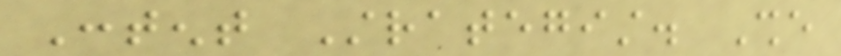Content Strategist. She
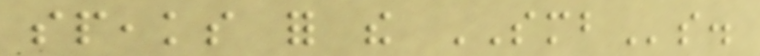speaks for the SMBs.
